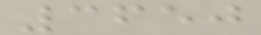3650
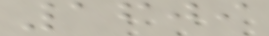1609
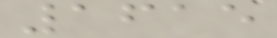1615
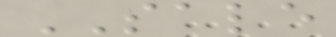SALE
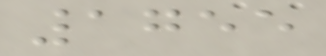1755
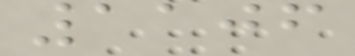1106
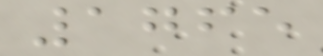1765
